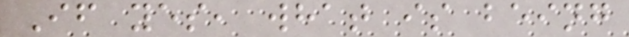If yes, what is being
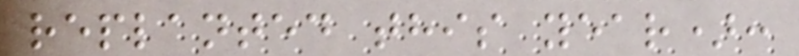replanted this year):
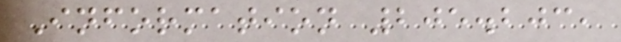Information 205.203,
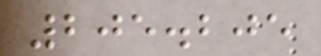205.205
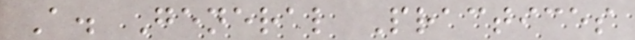A. General Practices
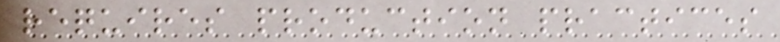requires production practices
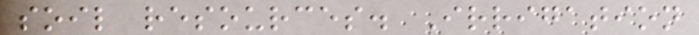soil resources. Irrigation
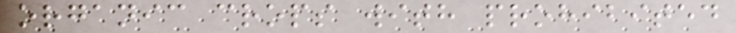organic crops with prohibited
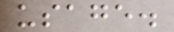usage.
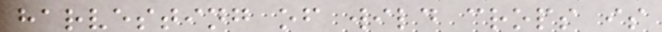harvesting of wild crops is
